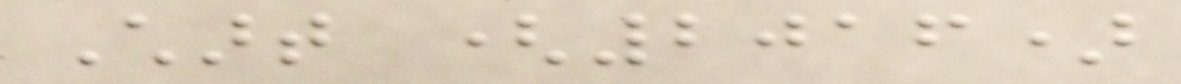Chart (2016)
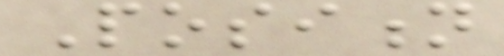Position
